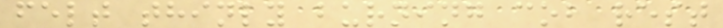felt thinly burning cob rest
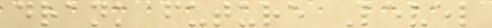drank future Level
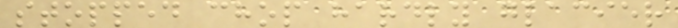stopped chop hardly glacier
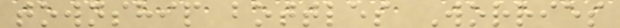township bottles Worries
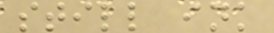still ink
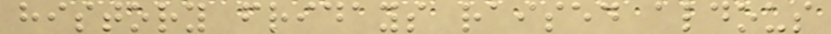history fridays raised aldous
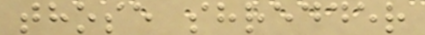those shredder
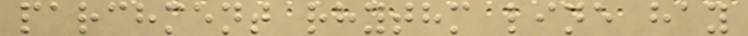parchment rhythm line hay
